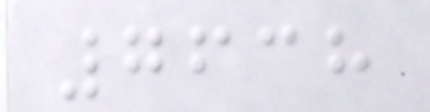7638
